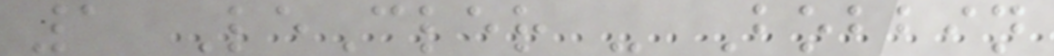1 LeCler - Bobbin
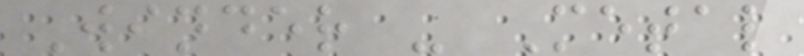Winder - Metal
